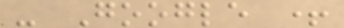- Google +
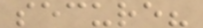secure?
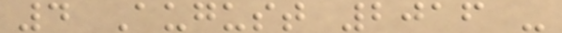4 August 2016 -
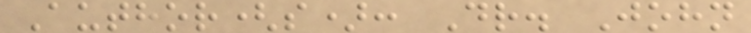Author(s): Dr. John
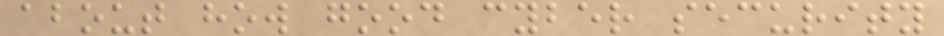about how good cyber security
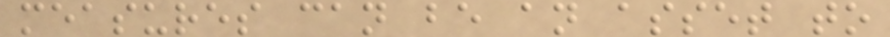measures can be an asset to
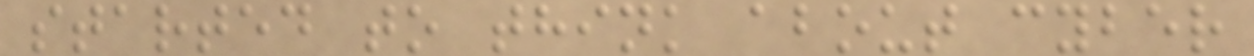started to think about cyber
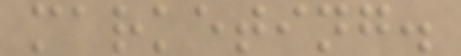marketing.
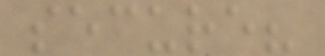secure?
